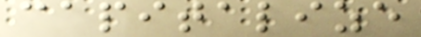capitalize
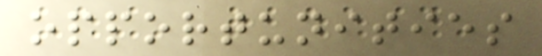opportunities
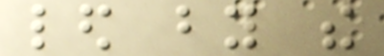led by the
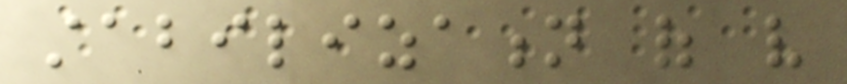stabilization of very
